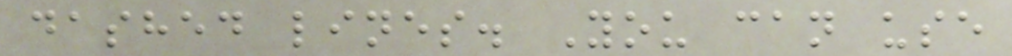dashed lines. You can use
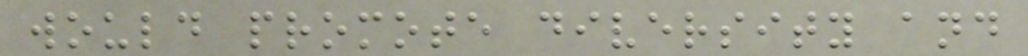would promote diversity and
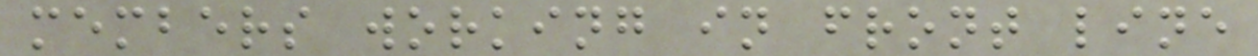members working in front line
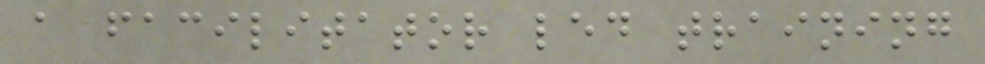a facilitator led training
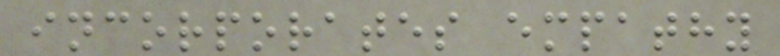incorporates empathy
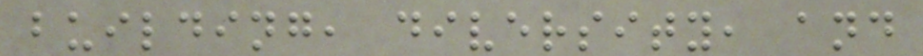building, diversity, and
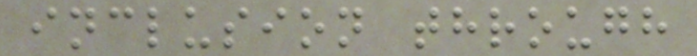inclusion through
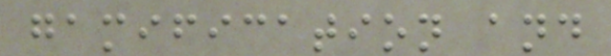gamification and
